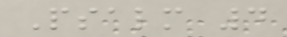Psalm 4
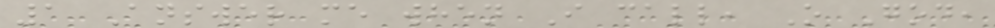1 Answer me when I call, O God,
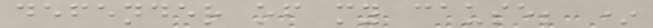defender of my cause; *
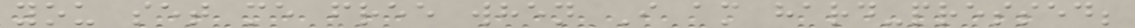you set me free when I am hard-pressed;
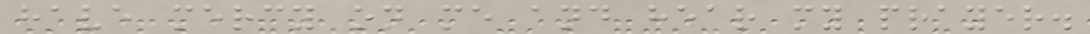have mercy on me and hear my prayer.
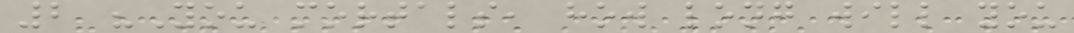2 "You mortals, how long will you
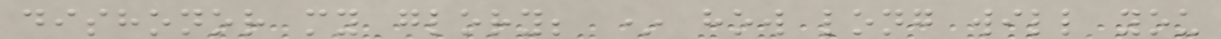dishonor my glory; * how long will you
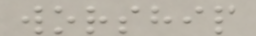worship
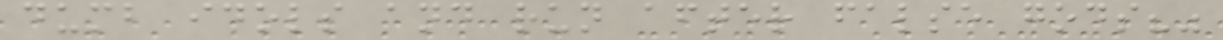dumb idols and run after false gods?"
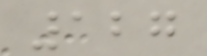127
